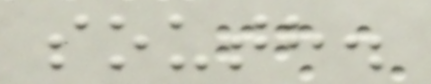south.
